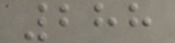288
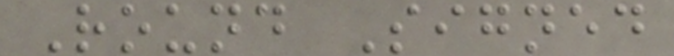Round Signed
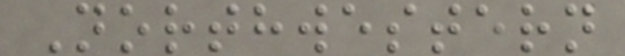Northwestern
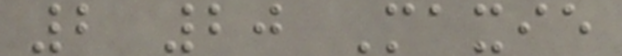2 20 Maxie
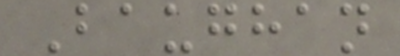Baughan
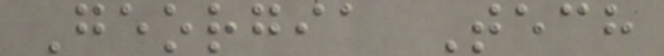Georgia Tech
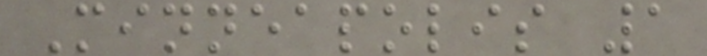Minneapolis 1
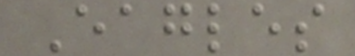Eagles
